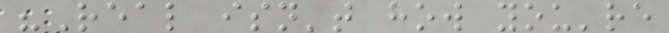"Real isn't how you're
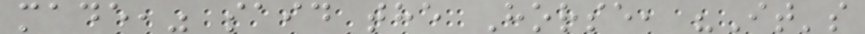made," said the Horse, "It's
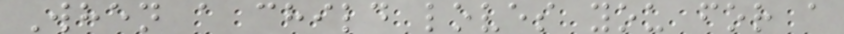When a child loves you for a
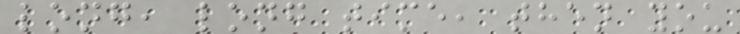long, long time, then you
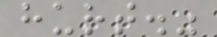hurt."
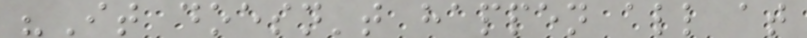"It doesn't happen all at
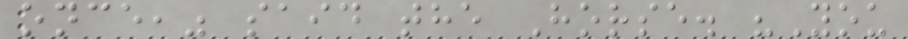once," said the Horse. "You
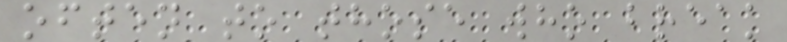often to those who break
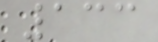133
